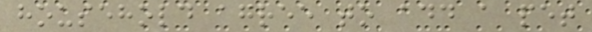household agree to add a pet
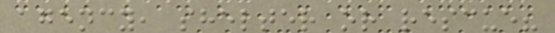agency, shelter or rescue?
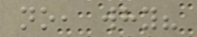no, why?
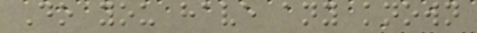Do you have any known
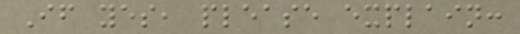If yes, please explain:
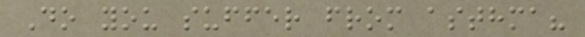Do you suffer from asthma?
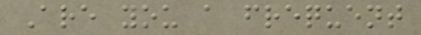Are you a frequent
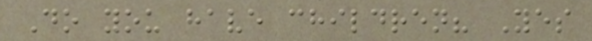Do you have children? Yes
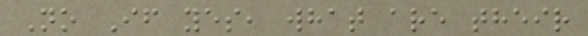No If yes, what are their
